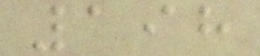198
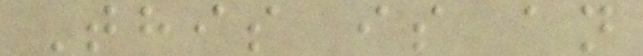This is an
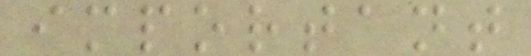important
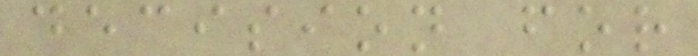decision for
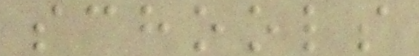schools
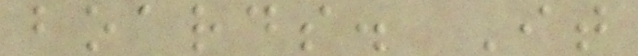boards. It
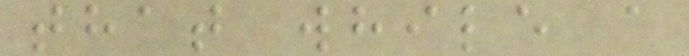that while a
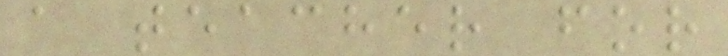a teacher for
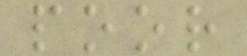poor
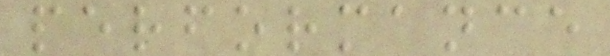performance
